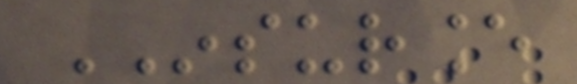INSURANCE
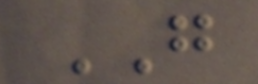GO
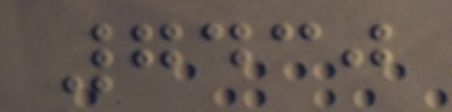7430
